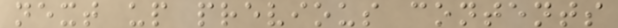next up previous contents
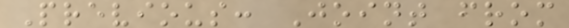Previous: Joint from
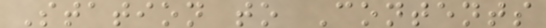Station to Contents
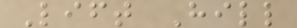Lift Hill
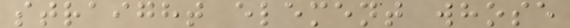straight element whose
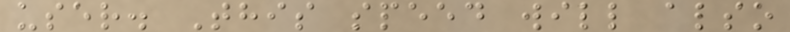user. This speed will also
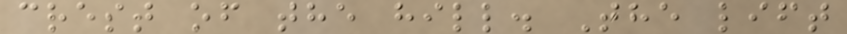crest of the hill. The lift
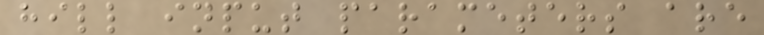hill input parameters are
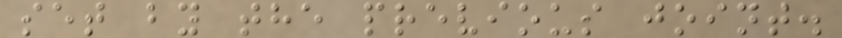set by the previous joint.
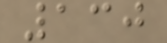130
